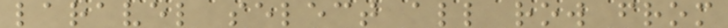laravel select all row from
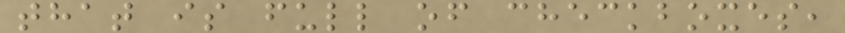that is full of checkboxes,
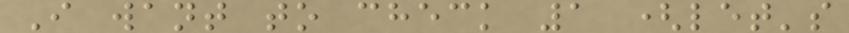I want to check 1 (let's
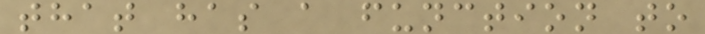that has a function to
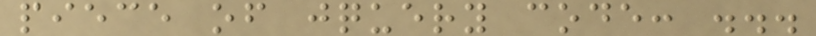piece of jquery code: ...
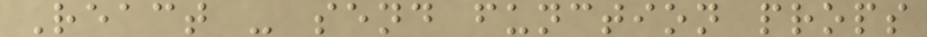React - send function props
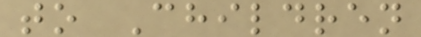to Children
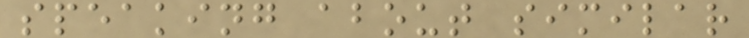speaking about similar
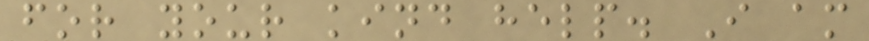for your kind help. I am
